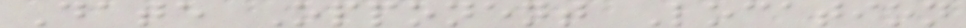Date Opponent Location
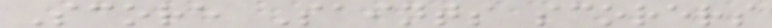Score Saints scorers
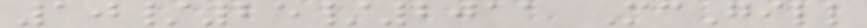10/25/2011 McGill
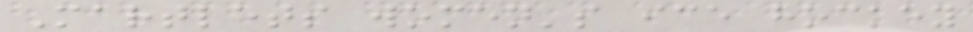Martlets women's ice hockey
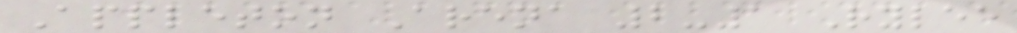Appleton Arena 2-1 Rylee
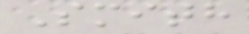Smith
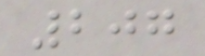207
